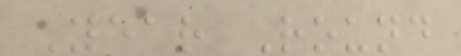Year Round
